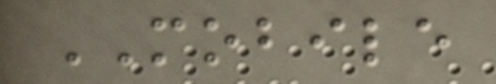MOBILE
